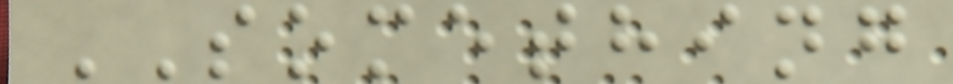SOMETHING
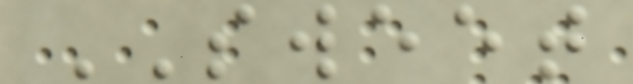SWEET
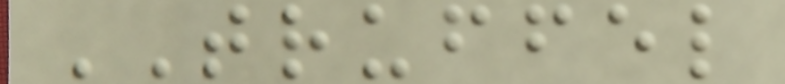TRUFFEL
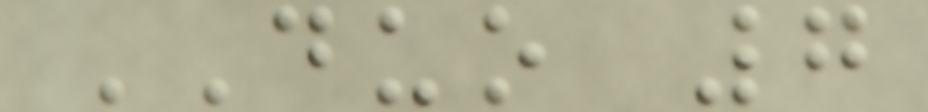DUO 7
